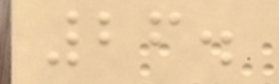26.
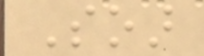Soar
